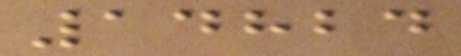14824
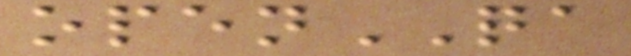openQA
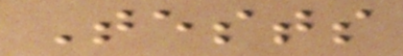Tests
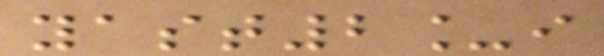yast2_i
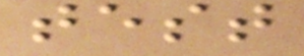test
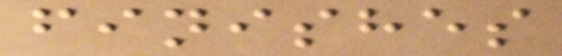finishes
